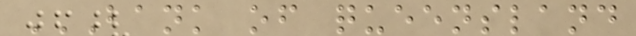BANK OF QUEENSLAND
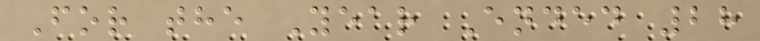For the Year Ended 28
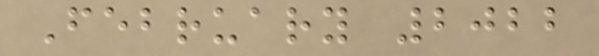February 2022
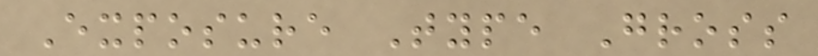Exposure Type Gross
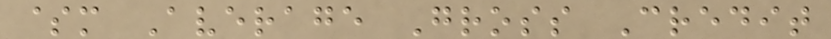$m Average Gross Credit
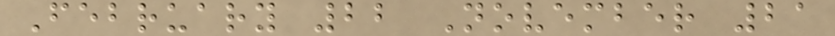February 22 November 21
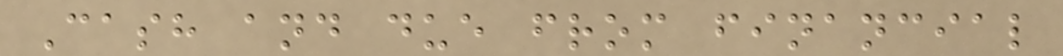Cash and due from financial
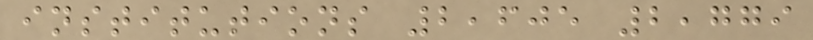institutions 2,605 2,779
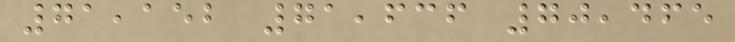71,152 71,636 70,465
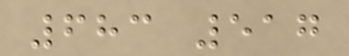683 517
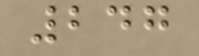247
